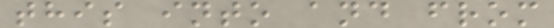this into and from
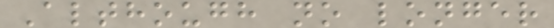Although no longer
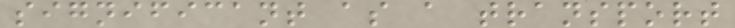significant as a transport
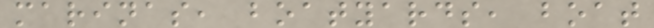marinas, boatyards, boat
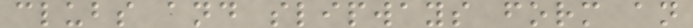clubs and slipways form an
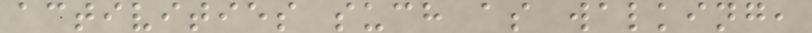activities such as walking,
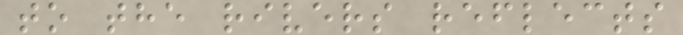to the rivers reflects
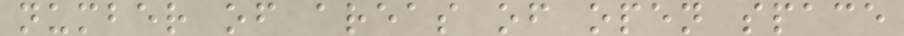number of areas of open space
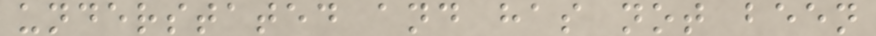understated and has not been
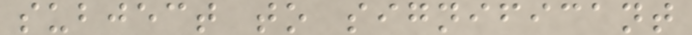subject to significant
